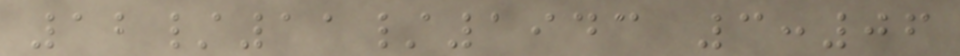12/11/1943 3:06
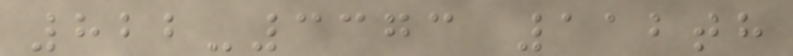822-3373 112th
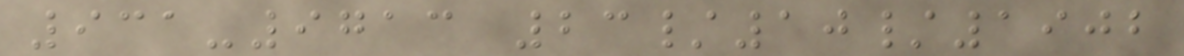931-9713 23/10/1902
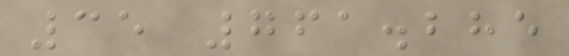35 761.285
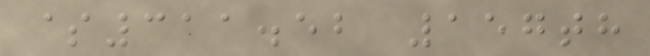$311.52 157th
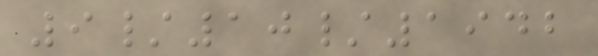9/10/1942
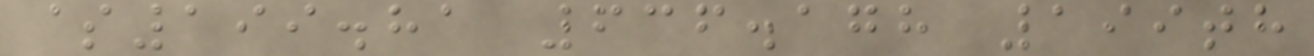$199.81 636.178 199th
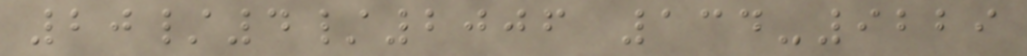20/4/2006 134-9229
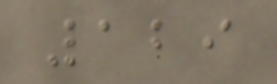129
